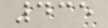435
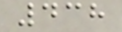438
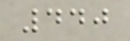440
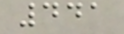441
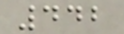442
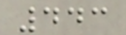443
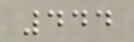444
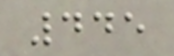445
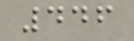446
